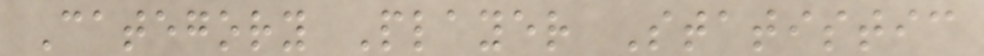Category Player Statistic
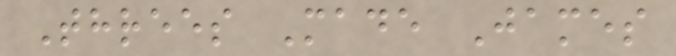Threes Made James
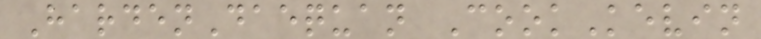HardenDaequan CookKevin
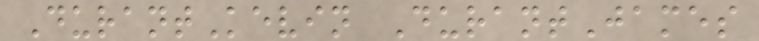DurantKevin DurantJames
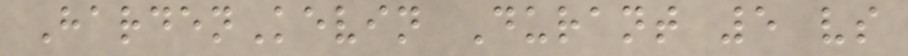HardenKevin Durant 5 vs
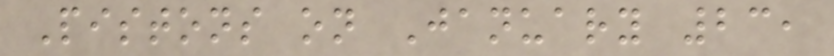Pistons on January 23,
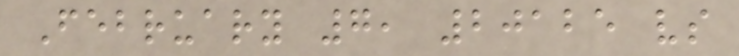February 7, 20125 vs
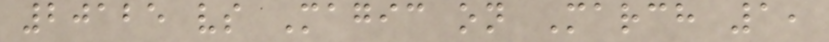20125 vs Magic on March 1,
